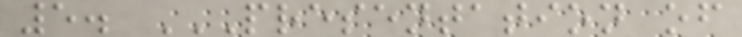5. PRESENTATION OF
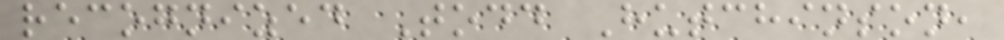recognized Todd Hutchinson,
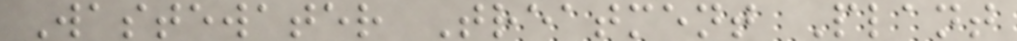Wastewater Treatment Plant
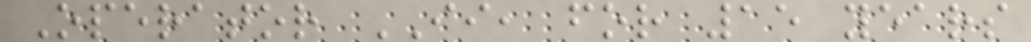Operator II, for 15 years
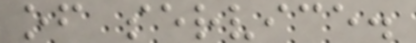of service.
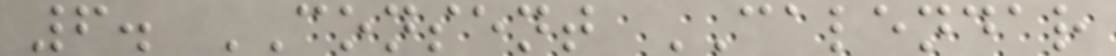6. CONSENT CALENDAR
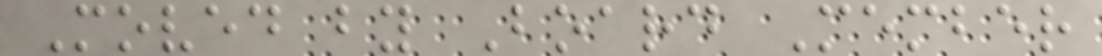Moved by Board Member
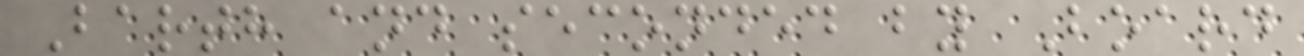Barth and seconded by Board
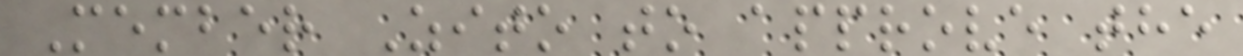Member Zito to approve the
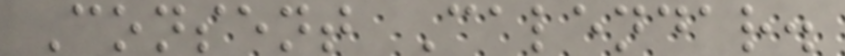Consent Calendar.
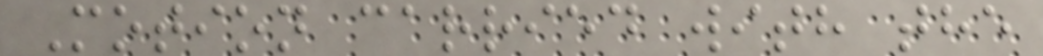Motion carried with the
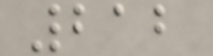212
